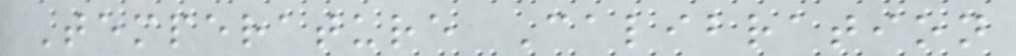Temperature Calibration
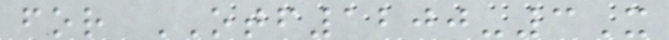for OTF1200-3X
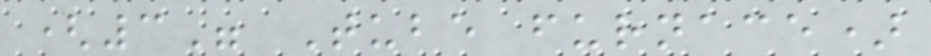(3" Tube furnace)
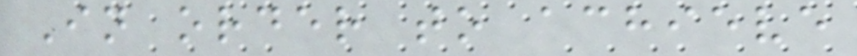In order to achieve
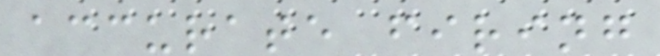accurate firing
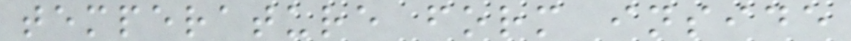temperature form inside
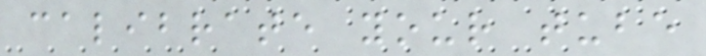calibrate your tube
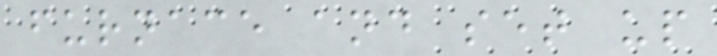furnace and set up
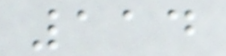114
